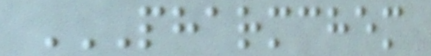PHARMCHEM
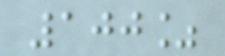100%
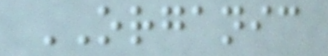ORGANIC
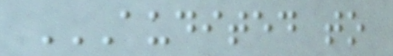AUDITED TO
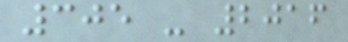305 - 2016
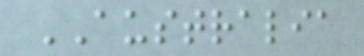AUSTRALIA
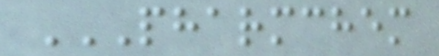PHARMCHEM
